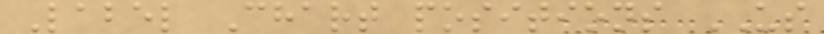Label Chart positions US
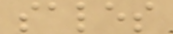sales
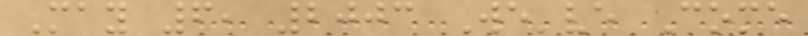May 6, 2003 We've Come
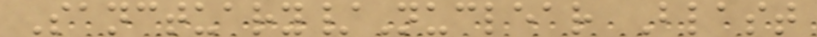Sanctuary/Nuclear Blast
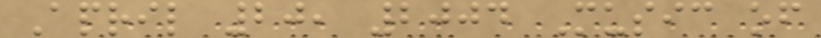April 20, 2004 Music of
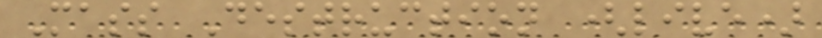Mass Destruction (live)
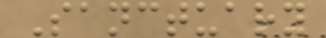Sanctuary
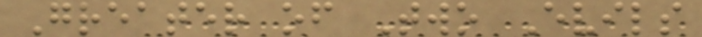Greater of Two Evils
